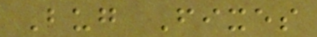Bug Fixes
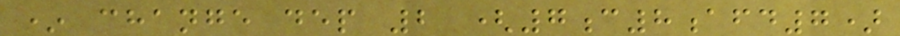* change dep 2 (7c8afd7)
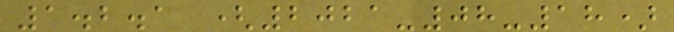1.2.1 (2021-08-18)
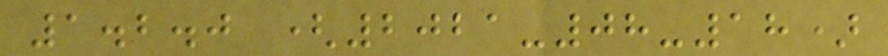1.2.0 (2021-08-18)
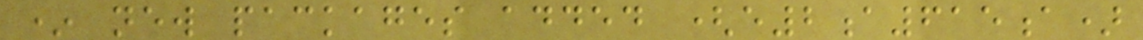* new packages added (e2a615a)
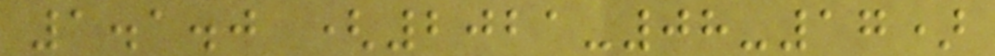1.1.0 (2021-08-17)
